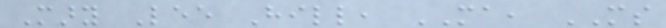Mary Lee Hill, MA, MS
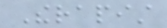Therapist
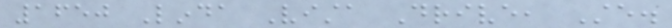1650 Linda Vista Drive, Ste.
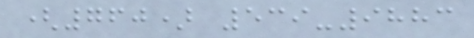(760) 539-9883
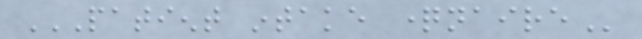PATIENT INTAKE QUESTIONNAIRE
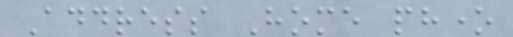Address Home phone
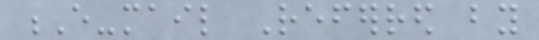E-mail Referred by
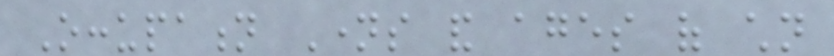Occupation Names and ages of children
